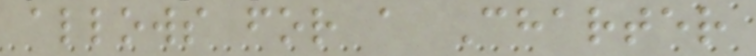allows for a Charter
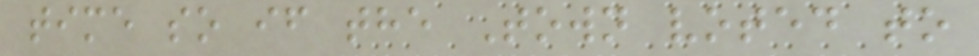time so if the Town voted to
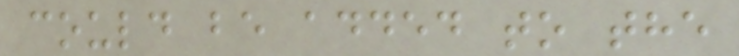could be added to the
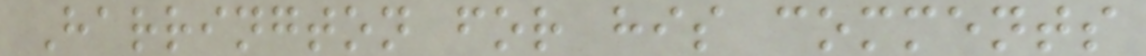Harrington for his comments
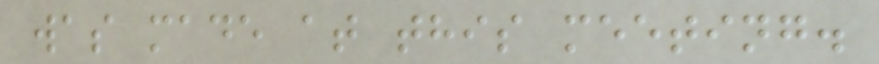was made at this meeting.
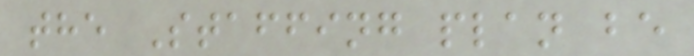the Staffing plan be
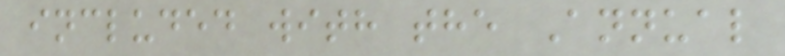included with the Annual
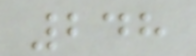248
